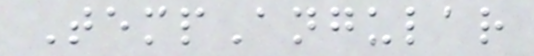TempAngular
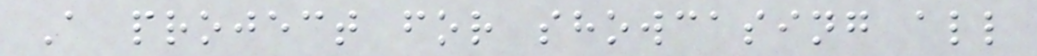A project for showcasing all
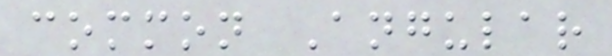common Angular
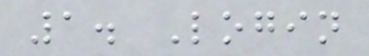1. Login
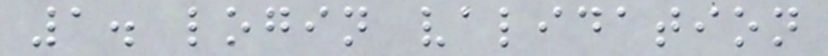1. login validation
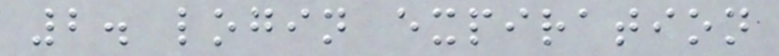2. login expiration
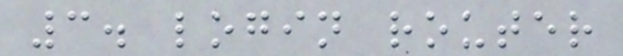3. login router
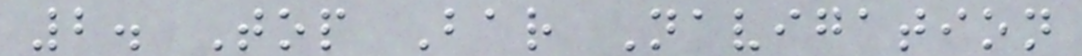2. Top Bar Navigation
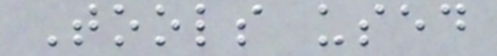Tools used
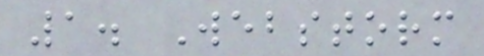1. Webstorm
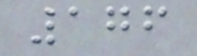176
